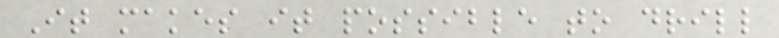It makes it possible to drill
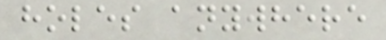holes anywhere
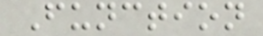Function
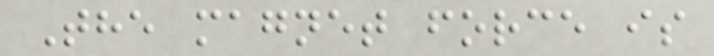The magnet force is
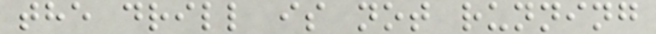the drill is not running
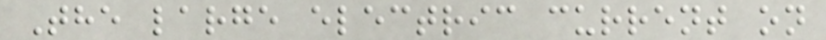The large electric current on
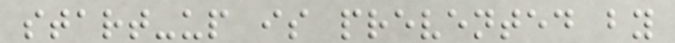start-up is prevented by
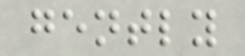gently
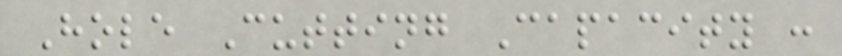Hole Cutting Capacity :
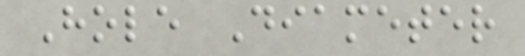Hole Diameter
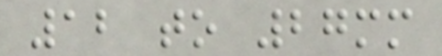12 to 27mm
